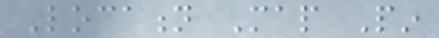Location Map Pin
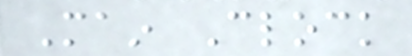Main Clock
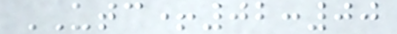UTC+02:00
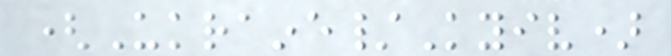(Ukraine/Kyiv)
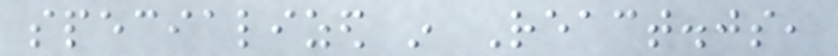specialized in React.js,
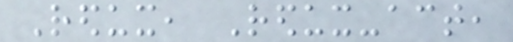Redux, Redux-act,
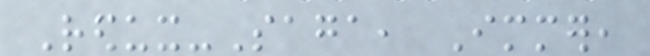Redux-Saga, Immer,
